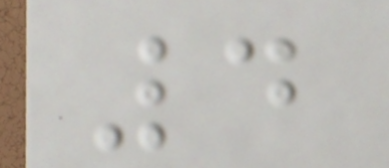4
